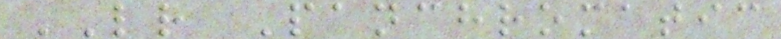LR Panchromatic
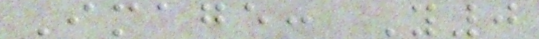Image: Y0
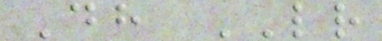Dh LR
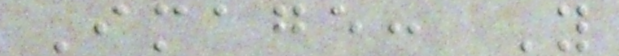Image: Y
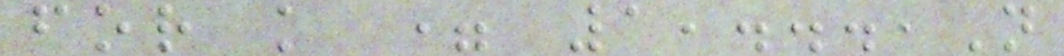for k = 1,...,N
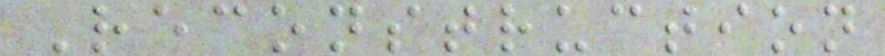Reconstruction
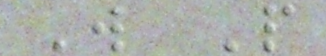W P
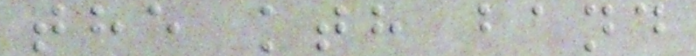the kth band
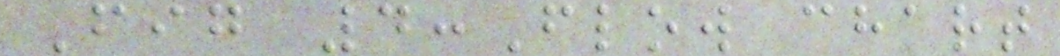Fig 4:Flow chart
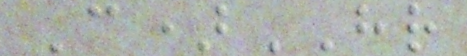C)HR
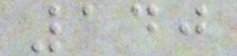140
